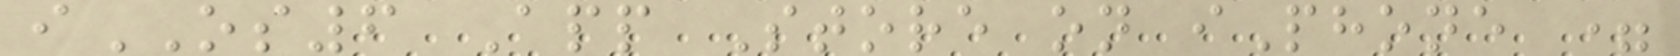iOS6 App Store on iPhone =
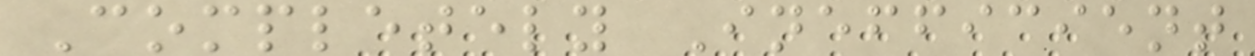Completely Inefficient
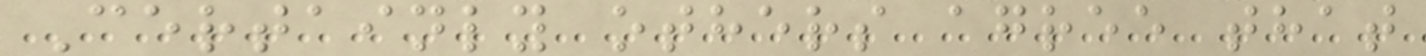Certainly others agree that
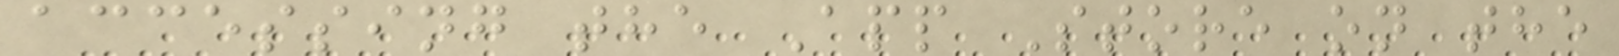accessing the App Store on the
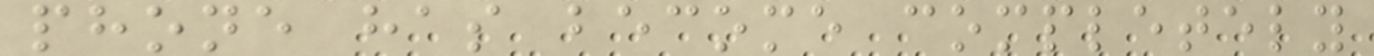phone has become completely
